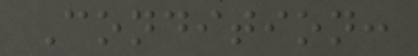Condition:
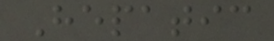Hepatic
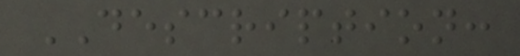DESCRIPTION:
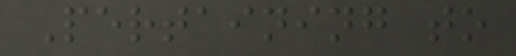Pertaining to
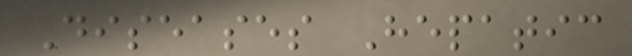Diseases Hepatic
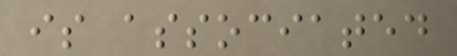is associated
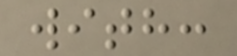with:
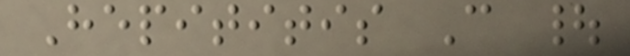Hepititis C |
